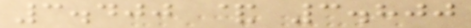3.400 & 3.800
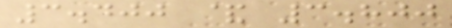3.400 & 3.800
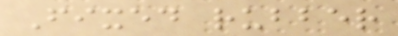Fixed rubber
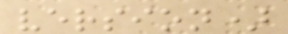version)
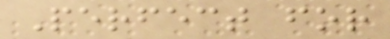Perfect for
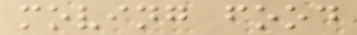moving food
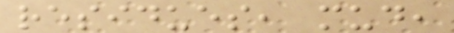residues, mud,
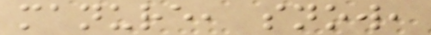manure, snow,
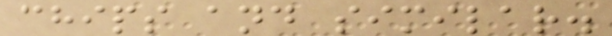chips and similar.
